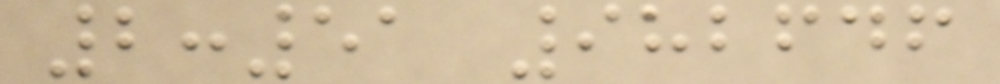2:51 982646
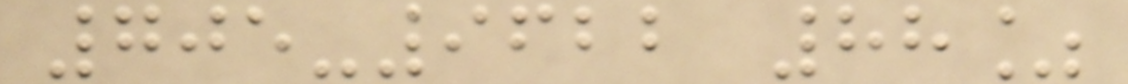705-9622 88%
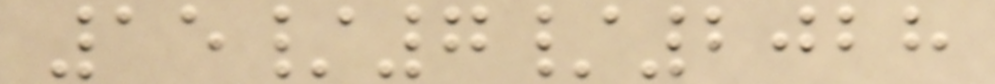15/7/2028
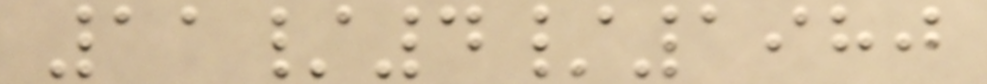11/4/1980
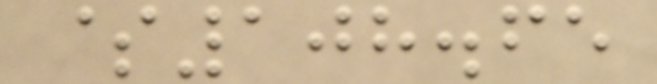$108.65
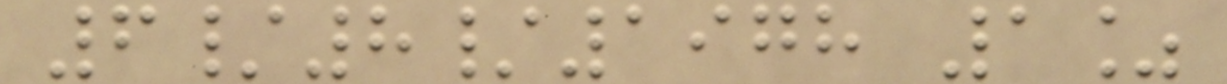6/8/1978 1%
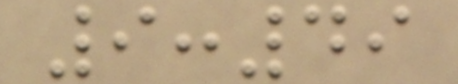9:49
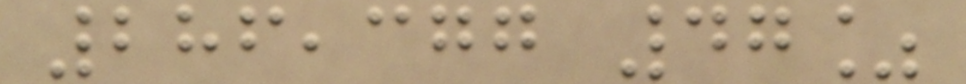286,377 47%
